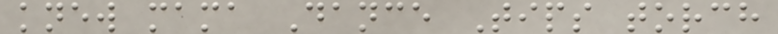knew mama Dance Tips torch
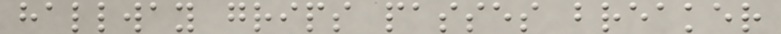hallway grips passes breaker
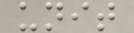unit
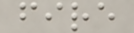fire
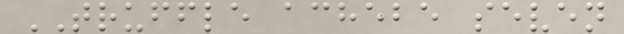TRUFFLE achebe seven
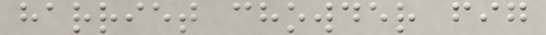harriet chowder fig
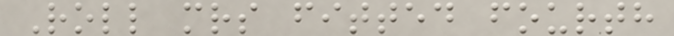Roll mrs fitted fourth
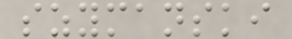szymanski
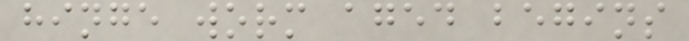hinge worm aged begins
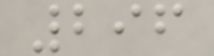296
